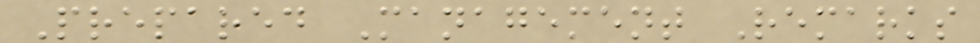Prepared Management Remarks
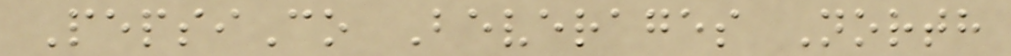PepsiCo Beverages North
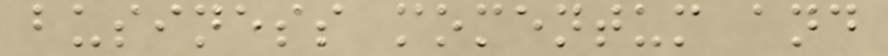business momentum and
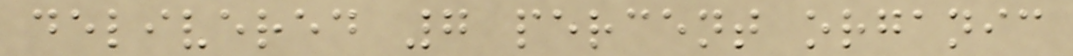delivered 7 percent organic
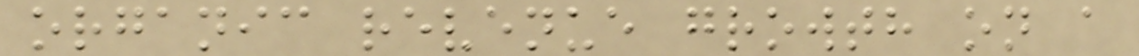organic revenue growth on a
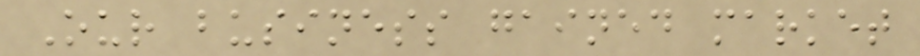Our business gained market
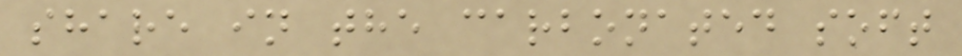share in the carbonated soft
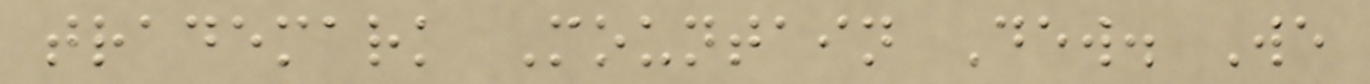trademark Mountain Dew. We
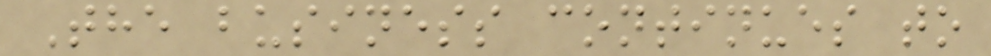The business continues to
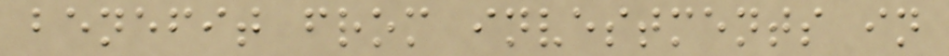benefit from investments in
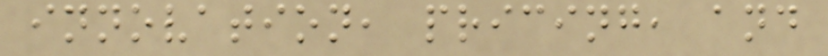innovation, pricing, and
